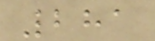281
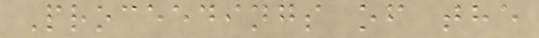Proceedings of the
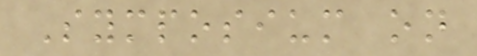Symposium on
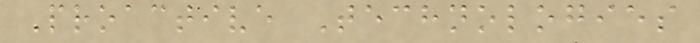Proactive Technologies
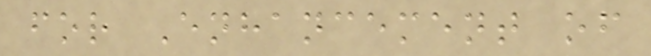for Enhancement of
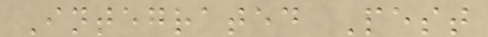Integrated Pest
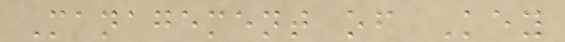Management of Key
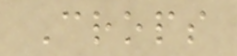Crops
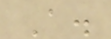A.
